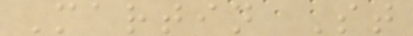Martin St
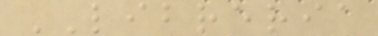LIBRERIA
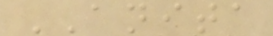ANITA
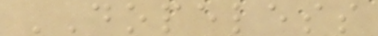DOPELESS
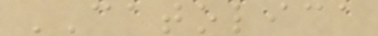CATOLICA
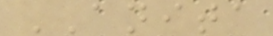ANITA
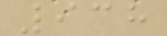938
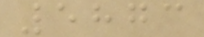5873
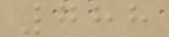788
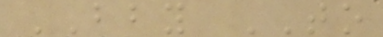BBY TO
